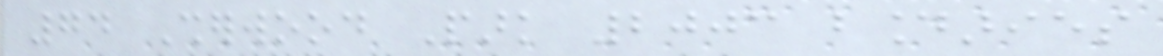74 Sherwood Park 2003 boundaries
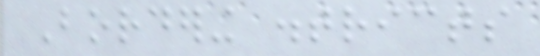Bordering districts
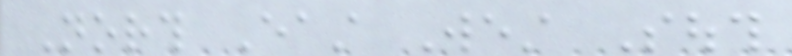North East West South
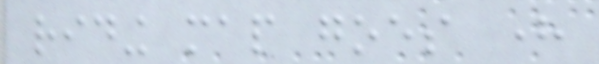riding map goes here
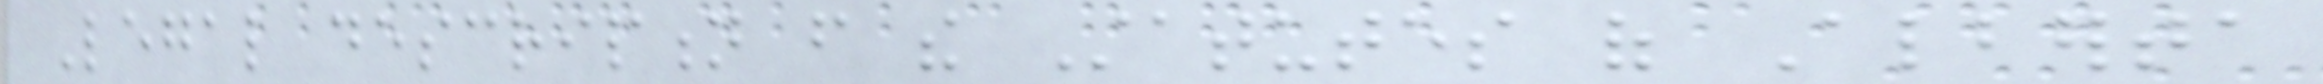Legal description from the Statutes of Alberta
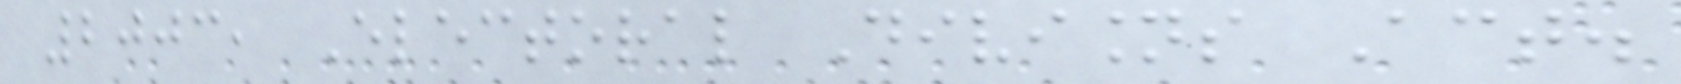2003, Electoral Divisions Act.
